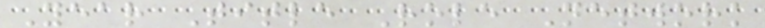Year Title Role Network
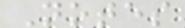Notes
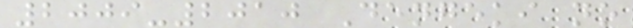2009-2010 Dengeki no
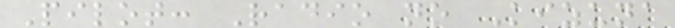Pilot: Radio no Kizuna
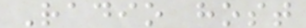Radio host
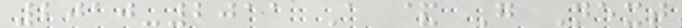2010-2011 A & G Next
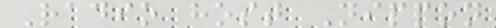Radio host Nippon
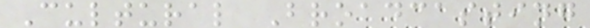Cultural Broadcasting
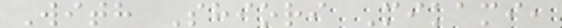With Shiori Mikami,
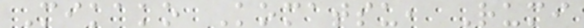Mikako Komatsu, Rumi
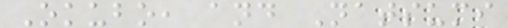Okubo, and Natsumi
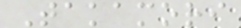Takamori
